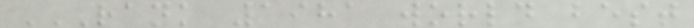RANK 1981 WORLD BEST
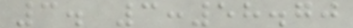3. 3:58.70
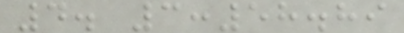4. 3:58.89
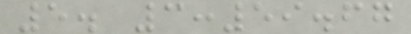5. 3:59.67
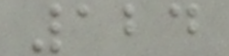124
